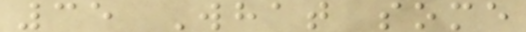35 What some
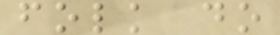folk do
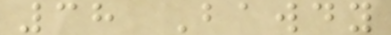38 Bawdy
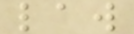law
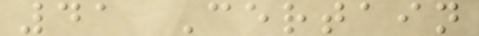41 Certain
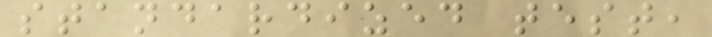standardized test,
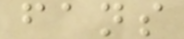fans
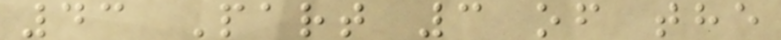43 Part 3 of the
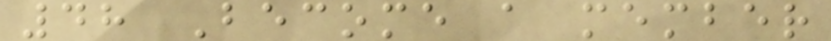48 Become a member
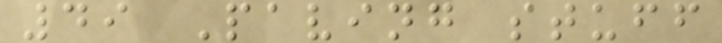49 Paving stuff
